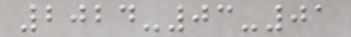2024-03-01
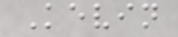Kevin
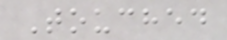Touched
